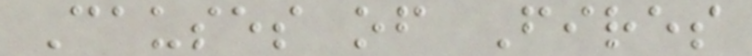Causes of Fires
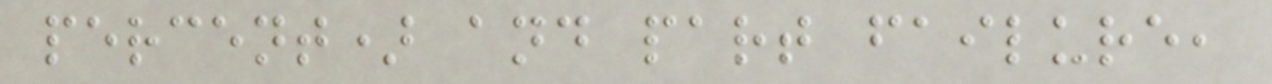percent) and part failure,
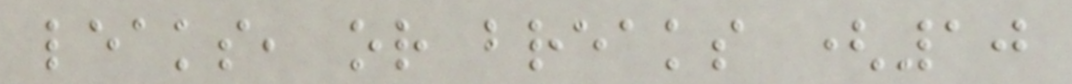leaks, or breaks (10
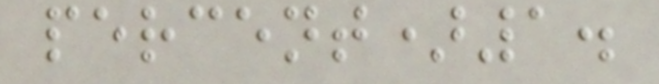percent)1.
